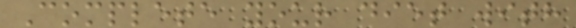Complete your diet with
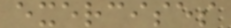exercises
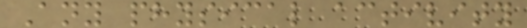Any physical activity
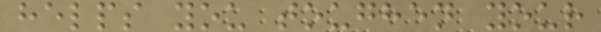helps you toughen your
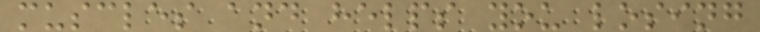muscles and helps you losing
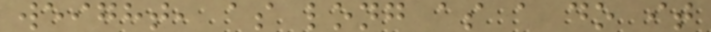weight, as long as a do it
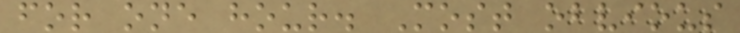for one hour. Most obvious
